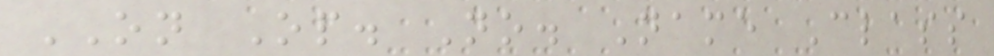ON Op. No. Name Class
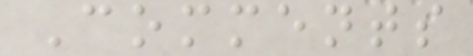Comments
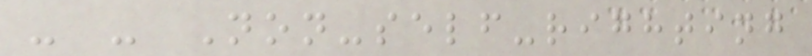- - Non-self-righting
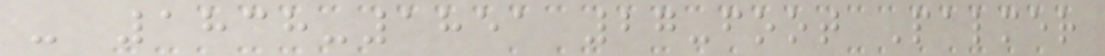- 1838-1851 27-foot Palmer
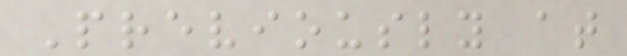Previously at
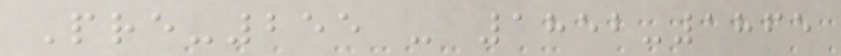Pre-255 - 1852-1865
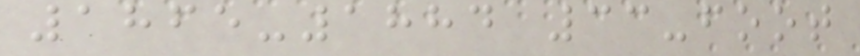1865-1884 33-foot
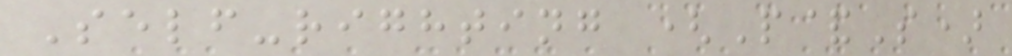Self-righting (P&S)
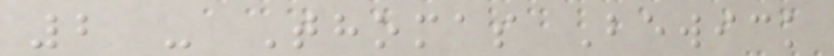2 - Thomas Bewick
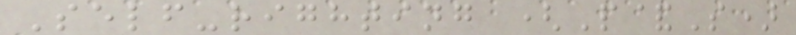Self-righting (P&S)
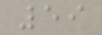59
